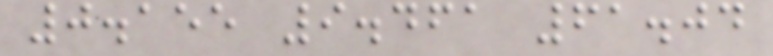0.155 9.461 61.04
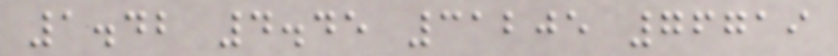1.42 4.45 31205 76719
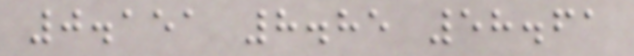0.151 8.85 58.61
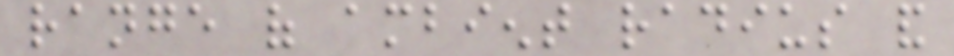range of ambient radius and
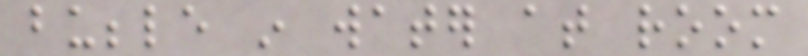bubble in water at room
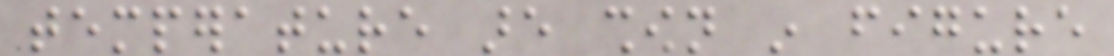temperature are shown in figure
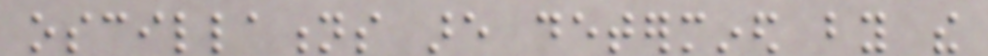oscillations are determined by the
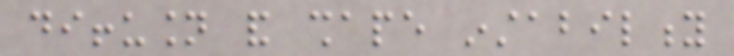diffusion and shape instability
